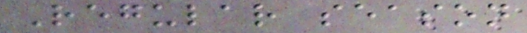Regular season
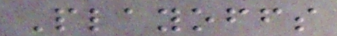Playoffs
